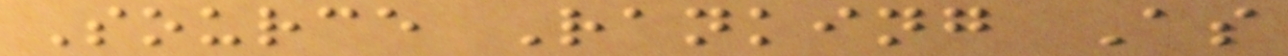Source Ranking As
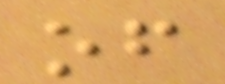of
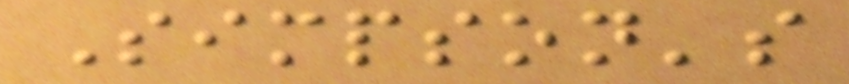Simpson's
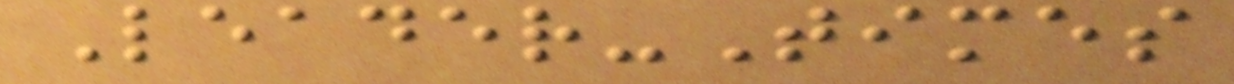Leader-Times
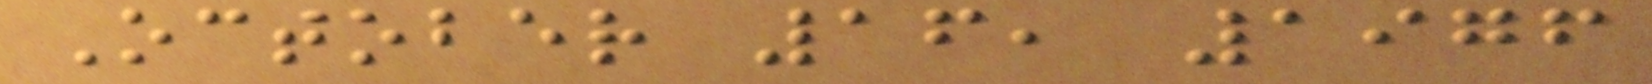October 16, 1976
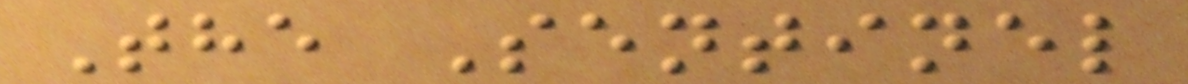The Sentinel
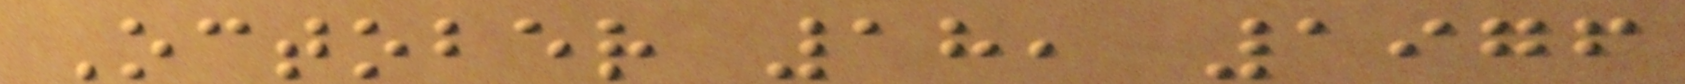October 18, 1976
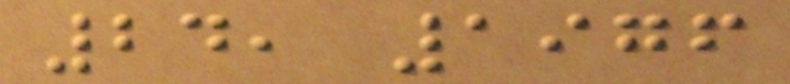24, 1976
